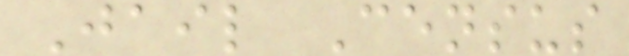Jail Census
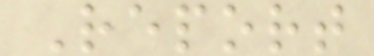Report
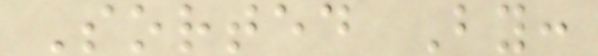Sorted By:
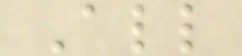All
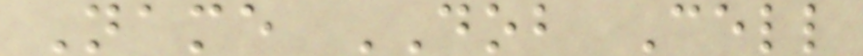Name DOB Cell
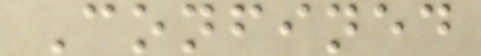Confined
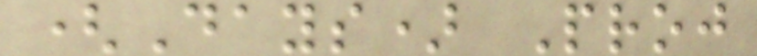(Days) Proj
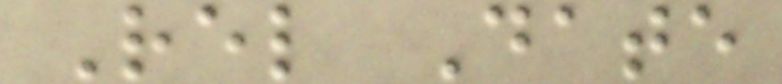Rel Date
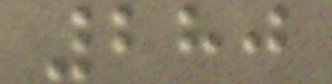280
